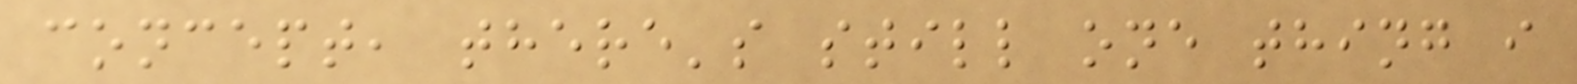concept, there's still one thing i
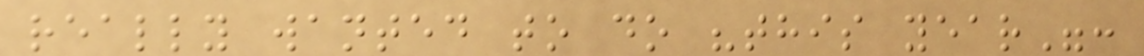really wanted to do "this year":
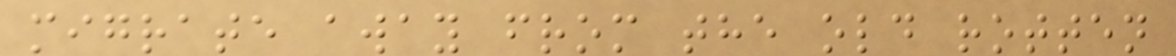migrate away from the old rotten
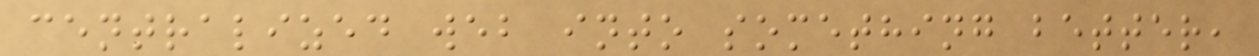centralized web into something better,
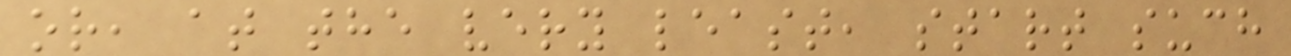or, at the very least, start such
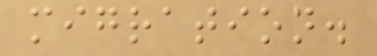migration.
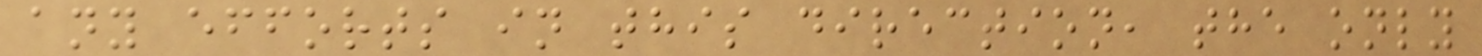any efforts in this direction, the only
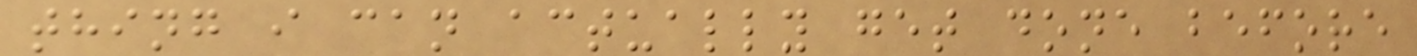thing i can actually get done before
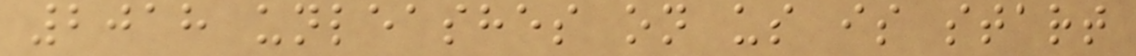2018 unleashes on us is start
